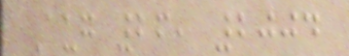Aug 26, 2004
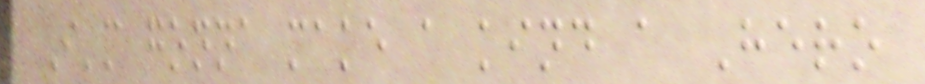I'm gonna make a kind a Hero
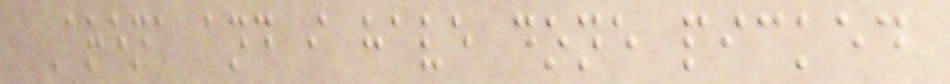Arena and i have done picked
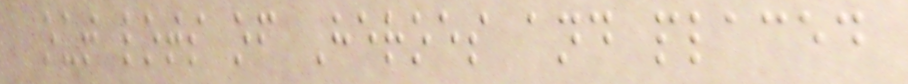out lots of Heroes and placed
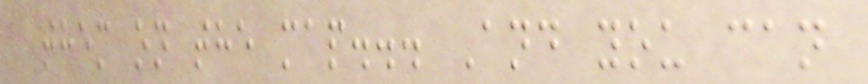them on the map... And you can
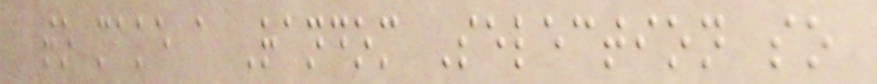to make a Random Selection so
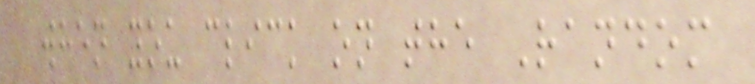when you click on the Random
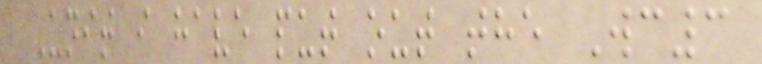Unit i have put out the Wc3
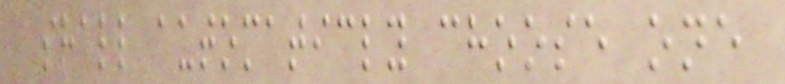shall automaticly choose one
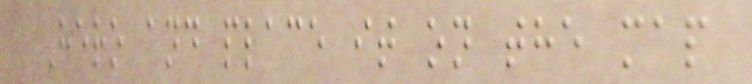Hero and place it on the map
